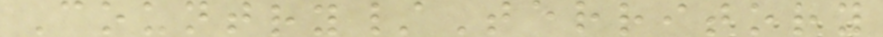Country/Territory
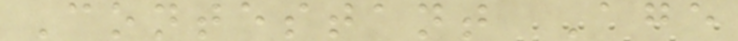Contestant Age
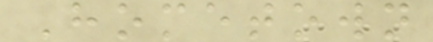Hometown
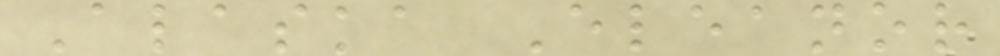Alaska Eleanor
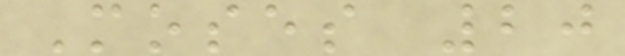Moses 20
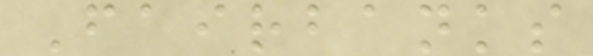Fairbanks
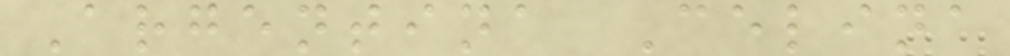Argentina Celina
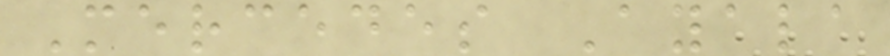Mercedes Ayala
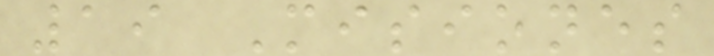19 Misiones
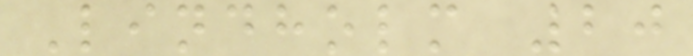Lindholm 20
